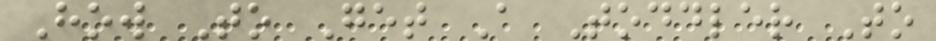How To Get A Toddler To
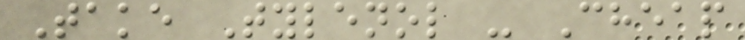Take Tylenol - Cheap
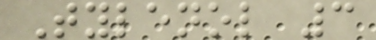Tylenol 3
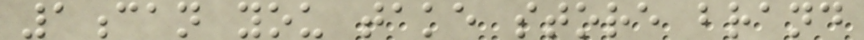1can you take store brand
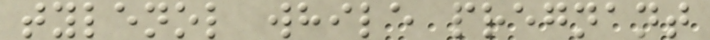tylenol while pregnant
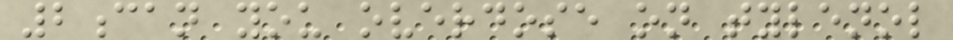2can you overdose on tylenol
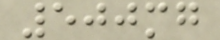500mg
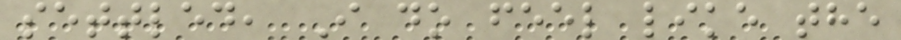settled, I do feel like the
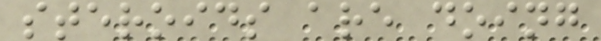steroids are doing
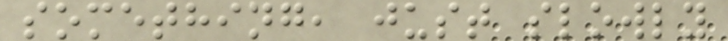something, just slowly
